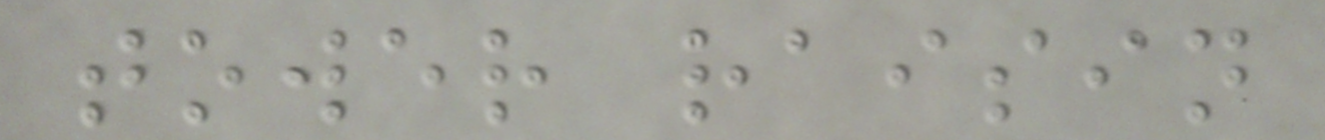tower raisin
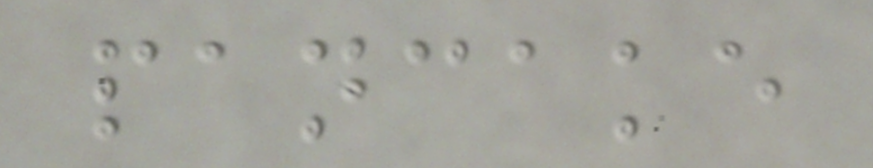pancake
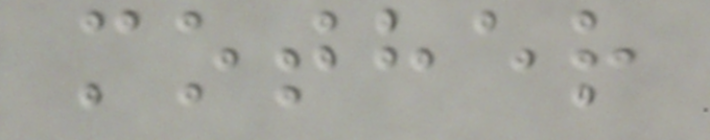mother
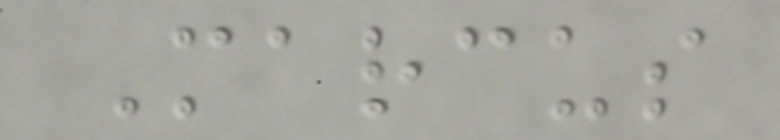Marcus
